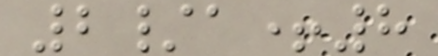2/a+8
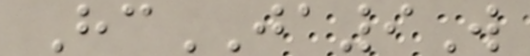HcJA9W
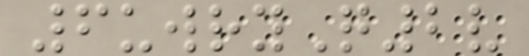6uwryQ2v
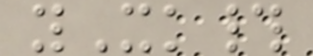yXk#
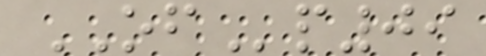OFp09
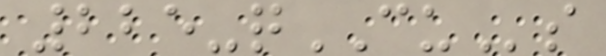225-qCUs
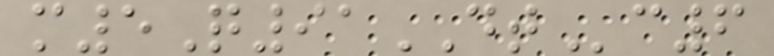m5Q91DTc6
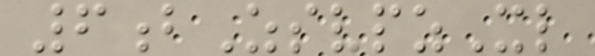6bZsvpzXl
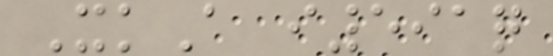XkA i591q
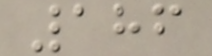186
